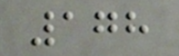178
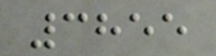3855
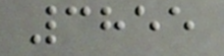3855
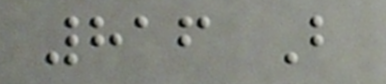816 B
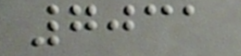7031
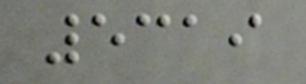5319
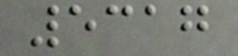5317
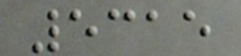5315
